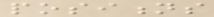positions
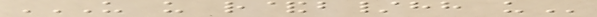US US R&B/HH US
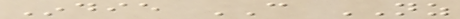Indie CAN NZ
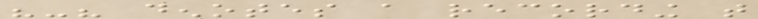"-" denotes a recording that
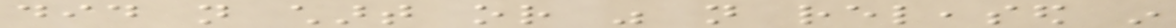did not chart or was not released in
